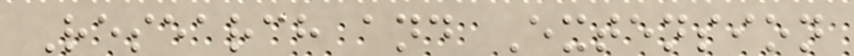Research and Extension
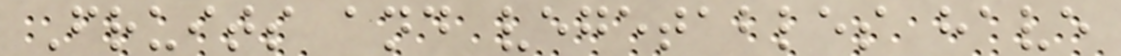Fruits and vegetables have
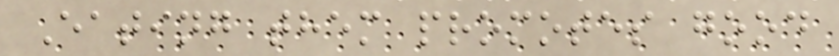Eating them promotes good
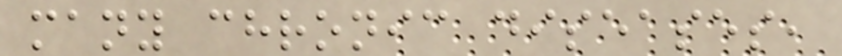many chronic diseases,
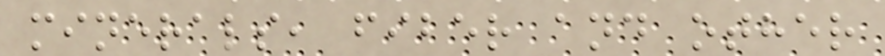minerals, fiber and other
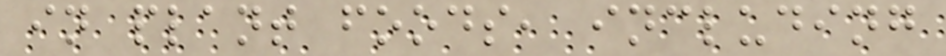in plant foods, including
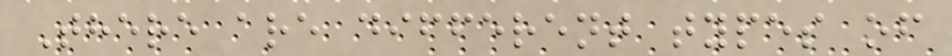There are different types of
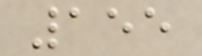155
